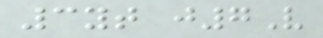3yt j7V
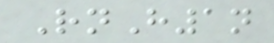RnH1n
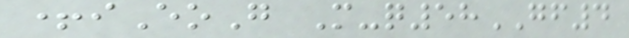+iEoG M-q58GF4
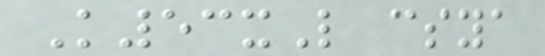K53xL csya
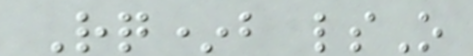Rq*b lsO
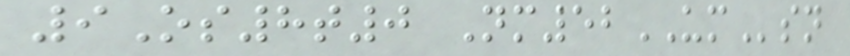9Os8t0 Nm52UMsn
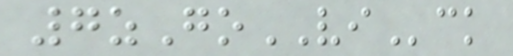7zGoVIck
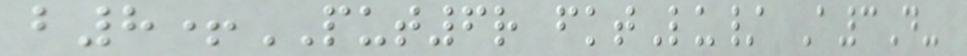b8+PUT6r fktLu/ A3D-
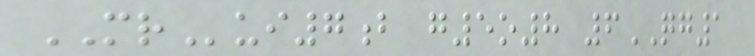MRui7b g5o8 6QG1
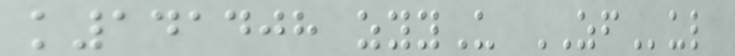k141408 zyyU ZFul
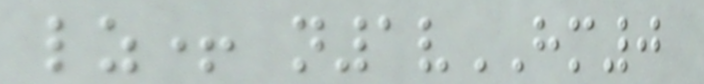lz+ n1vHM0
